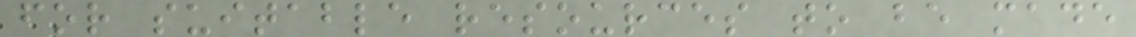for suitable resources to be made
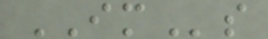IMs
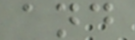and
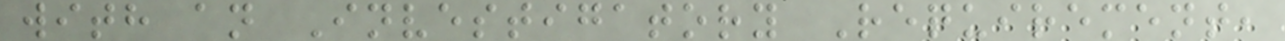with an Investigatory Requirement,
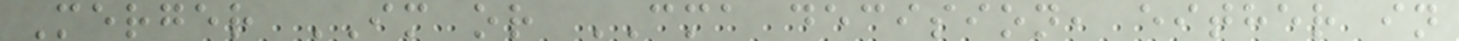Merger IM or CMA decision, either in
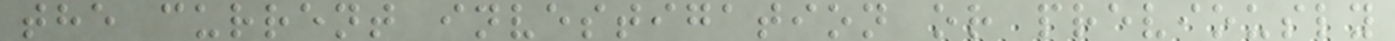the current investigation or previously
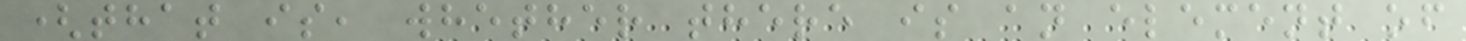(that is, whether there is an element of
